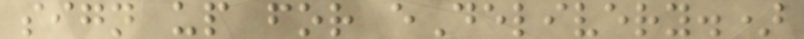sign up for eDelivery.)
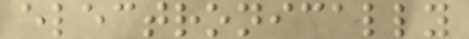electronically
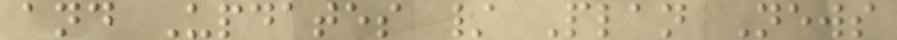and Updates / Plan News
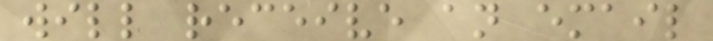will receive an email
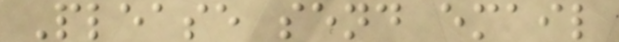Please send email
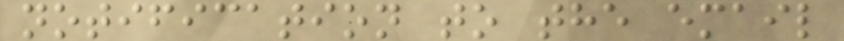notification to the email
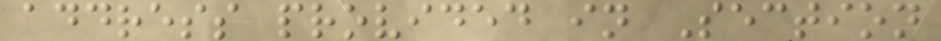address provided in Section
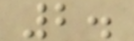2.
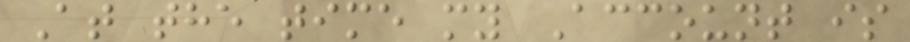At the time my Account is
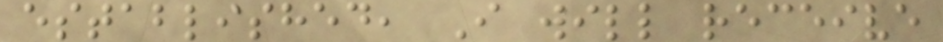established, I will receive
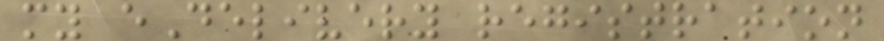my eDelivery registration
